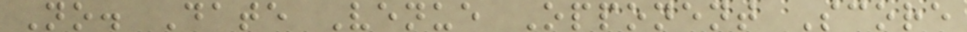No. Date Venue Opponent Score
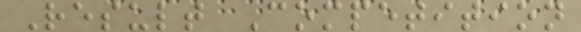Result Competition
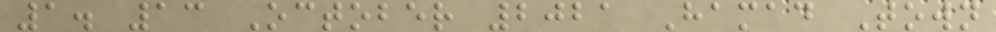1. 13 October 2021 Hamad Town
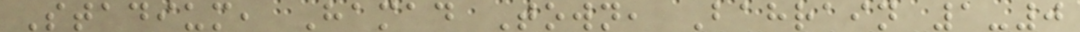Stadium, Hamad Town, Bahrain 1-0
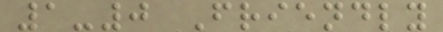1-0 Friendly
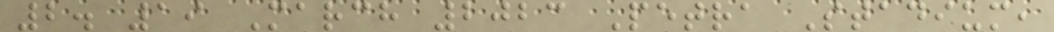2. 19 March 2023 Petra Stadium,
